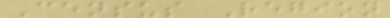Census Region
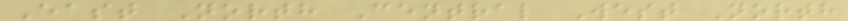East North Central West North
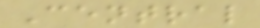Central
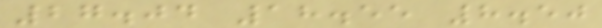27.04 18.55 8.50
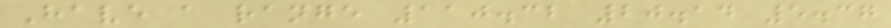Have a range 110.32 20.14 5.37
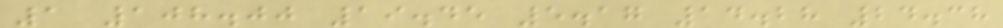1 108.00 19.45 5.17 14.28 24.38
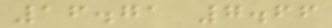16.71 7.66
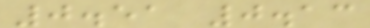0.51 0.13
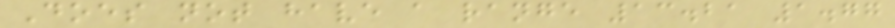Does not have a range 13.21 1.77
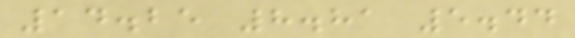14.25 8.81 5.44
